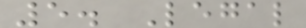5. Legal
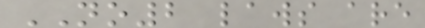NO2 laws are
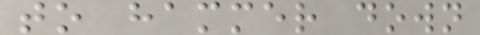to hammer down
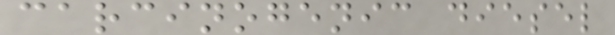carcinogenic diesel
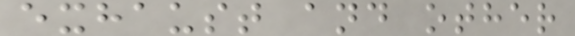exhaust and other
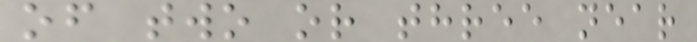of two or three near
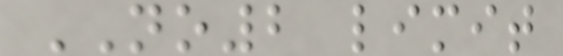NO2 limit
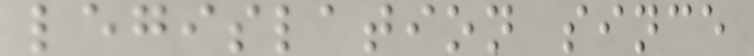legislation since
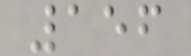156
